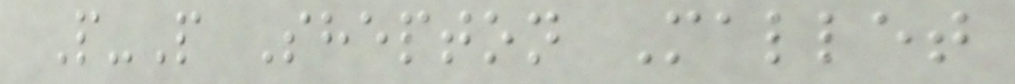P-P Shepton Mallet
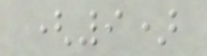(9)
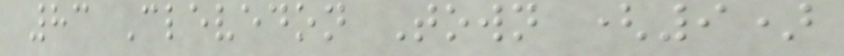83 Clevedon Town (9)
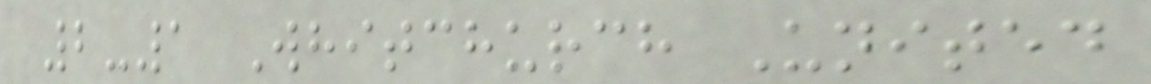2-1 Whitchurch United
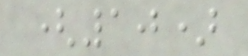(10)
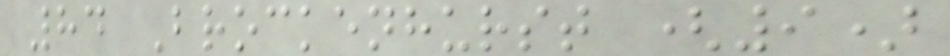84 Brockenhurst (9)
